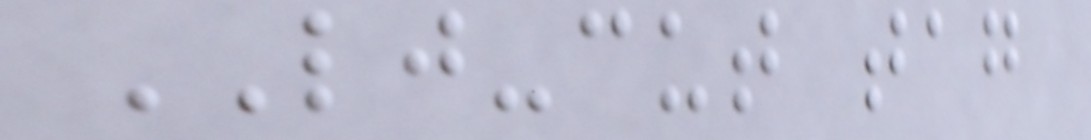LJ-cut tag
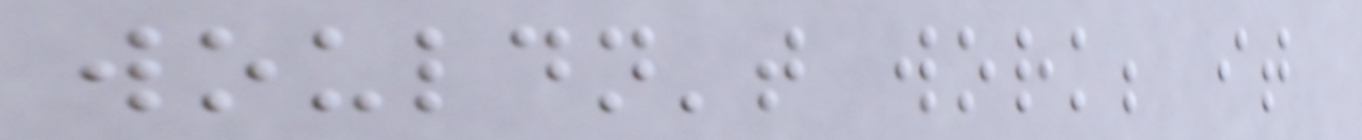wouldn't work; it
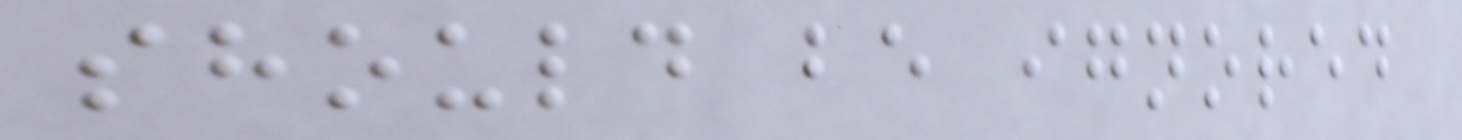should be ignored
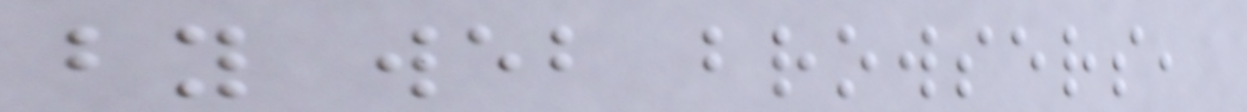by web browsers,
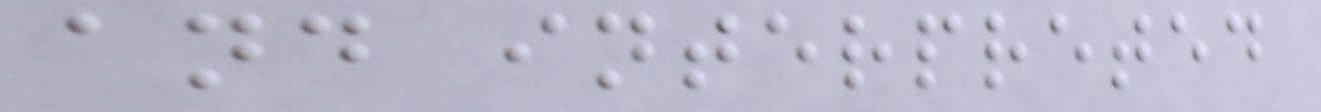and interpreted
